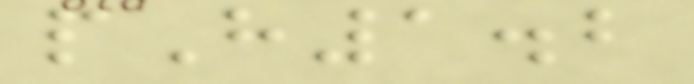pH1.2
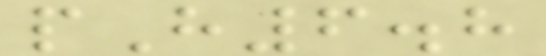pH6.8
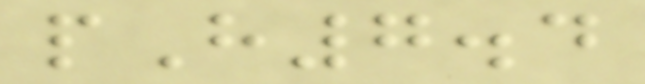pH7.4
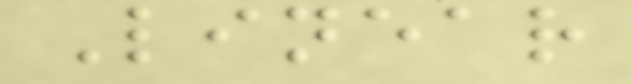Linear
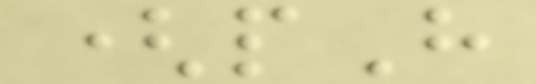(pH
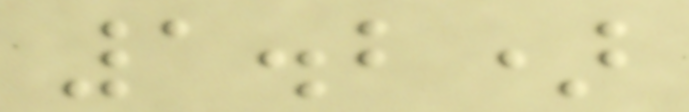1.2)
